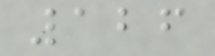126
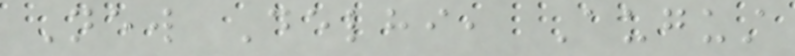New Delhi, August
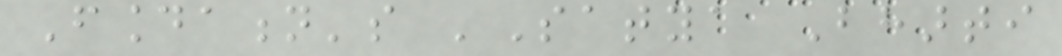Foundation's 'Satya Bharti
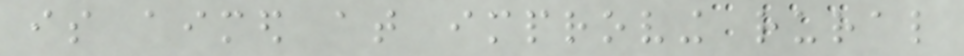is aimed at improving rural
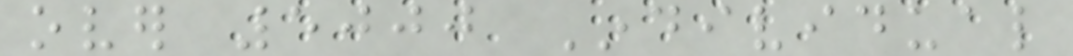over 5000 Individual
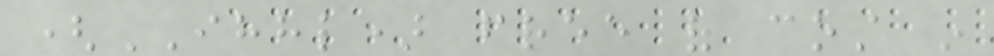(IHHL) free of cost in
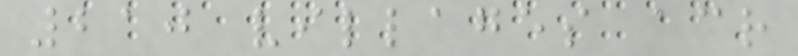210 villages across
